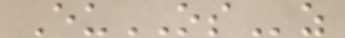EuOSz
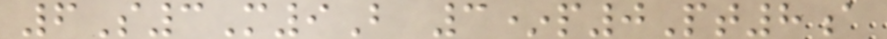6S3M9B 3*p0Pt8a
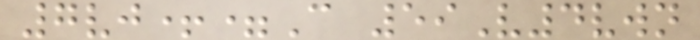7vj+=C 59V4vwn
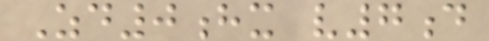Zd0hx v7d
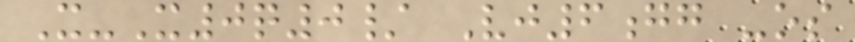X-X0q0/ Vj6gg -os
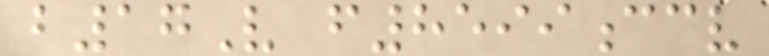b17V f8599ccv
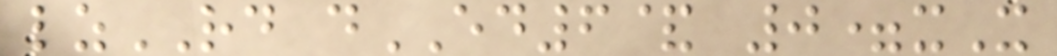lzRD dED6& 0=xX
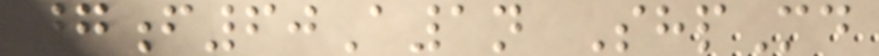7f60A1n ShpMd
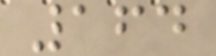164
